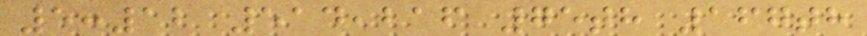5:12 514,216 75th 167th
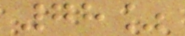78%
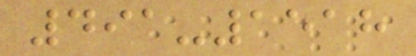491-1518
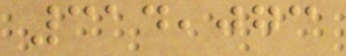314,073
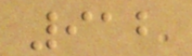912
